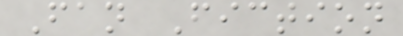Fan Fiction
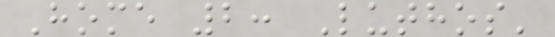Home 2: Luthos'
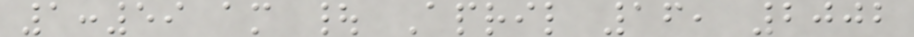1:59 am | April 16, 2002
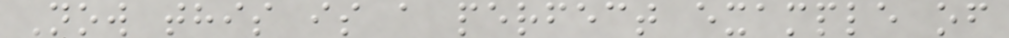Now this is a perfect example of
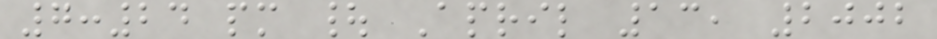7:24 pm | April 13, 2002
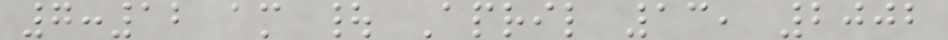7:12 am | April 13, 2002
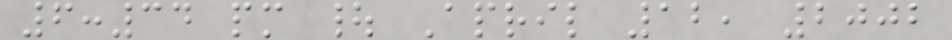6:34 pm | April 12, 2002
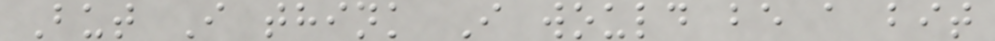But I think I would be a bit
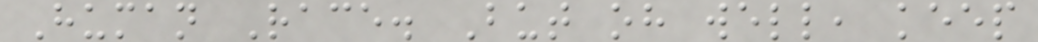Human Race. But oh well, keep
